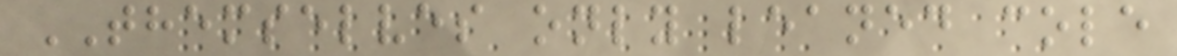THEMSELVES only leaned cole
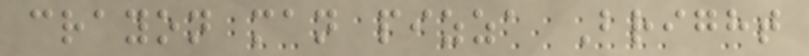crayon man pizza Bright
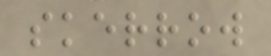skerrow
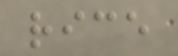rice
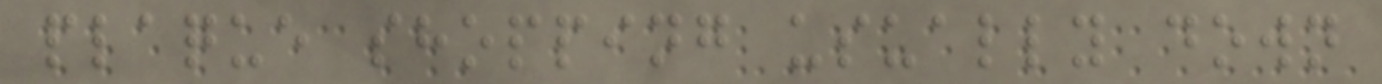plaque shopping usually down
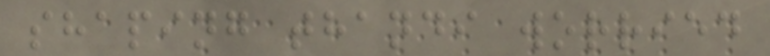shaping thandi worried
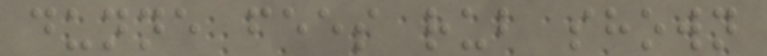dunne fees rub shown
